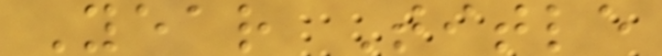Year Title
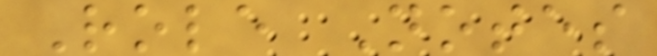Role Notes
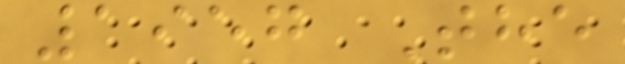1957 The
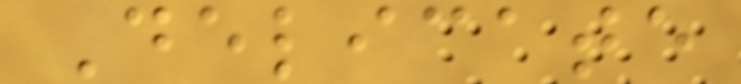Delicate
